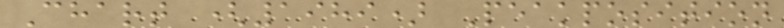Chart (1989) Peakposition
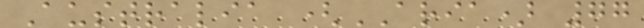Australia (ARIA) 77
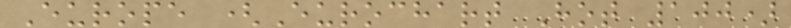Europe (Eurochart Hot 100)
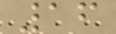16
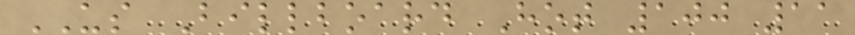US Billboard Hot 100 11
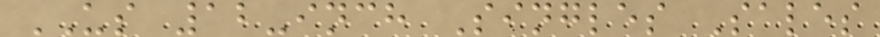US 12-inch Singles Sales
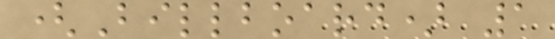(Billboard) 1
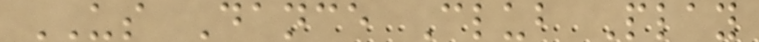US Dance Club Play
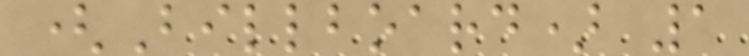(Billboard) 1
